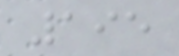195
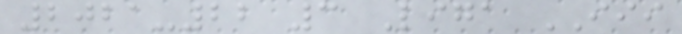2021-22 3 Liga III
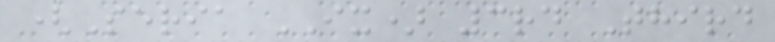(Seria IX) 3rd Third
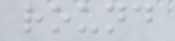round
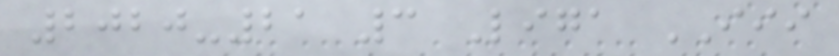2020-21 3 Liga III
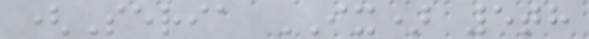(Seria IX) 5th
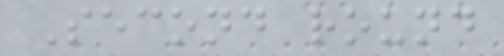Second round
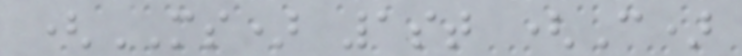(MS) 1st (C)
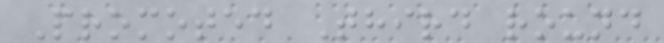Promoted Third round
